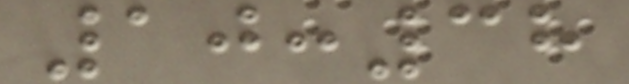10:38
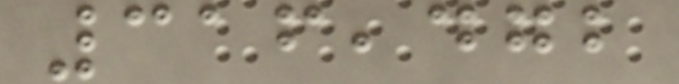316,472
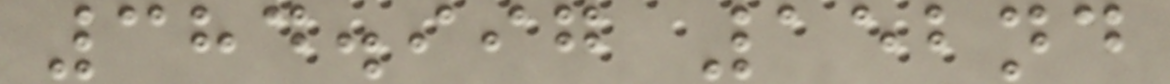384.997 152nd
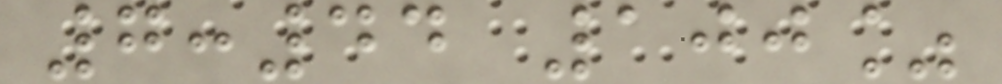7:44 100%
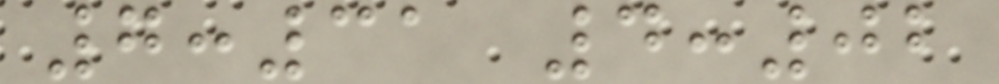7:31 4:02
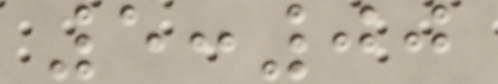5:00
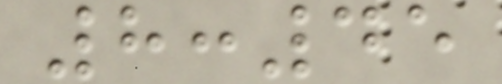8:45
